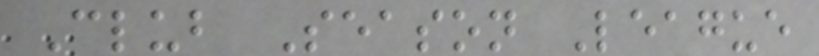Club Season League
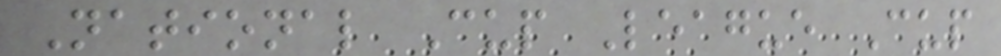National Cup League Cup
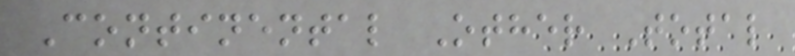Continental Other Total
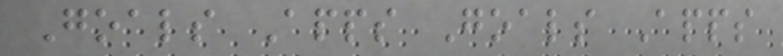Goals Apps Goals Apps
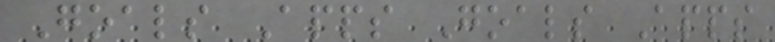Goals Apps Goals Apps
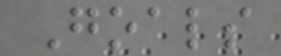Goals
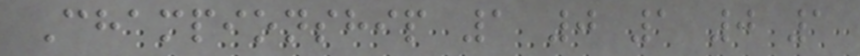Championship 1 0 1 0 1
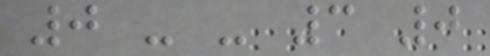0 - - 3 0
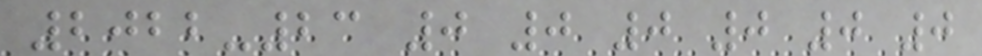2022-23 0 0 0 0 0 0
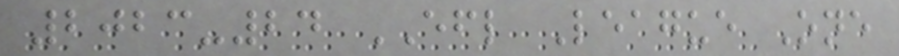2023-24 EFL League One
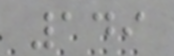149
